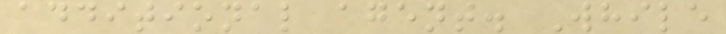additional agent. While
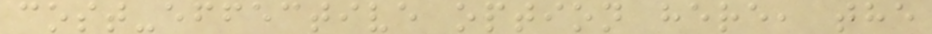cost-effective option here, the
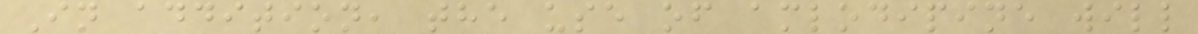In addition, the use of amlodipine will
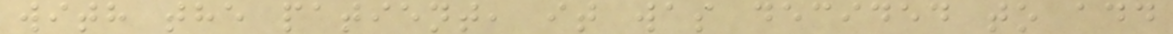with the patient, it was decided to add
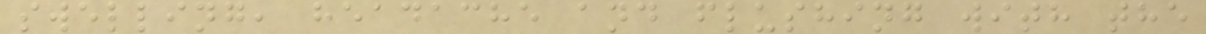swelling, headache and flushing with the
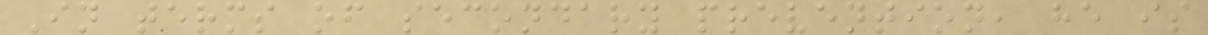In terms of secondary prevention, he is
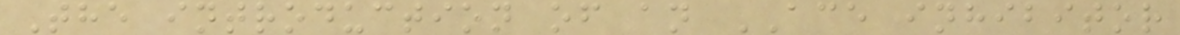The introduction of an ACE inhibitor
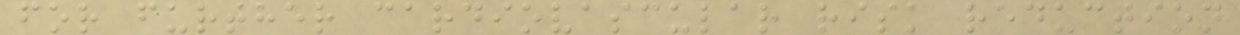for further cardiovascular risk reduction
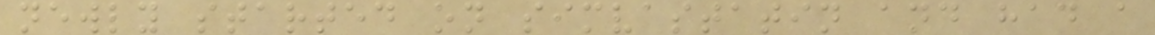newly started on simvastatin and had a
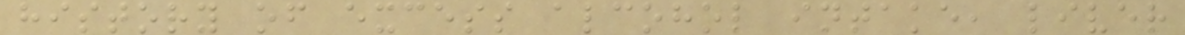history of excess alcohol intake, liver
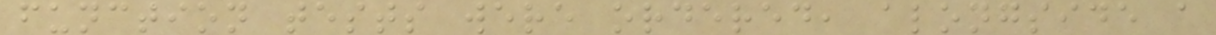function tests were ordered, alongside a
